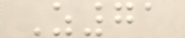Z71
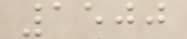1500
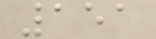151
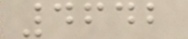4642
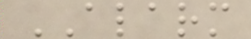ALARM
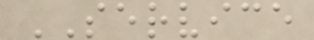SERVICE
